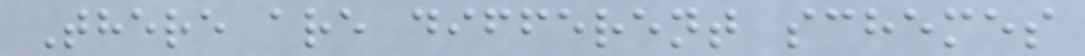There are different schemes
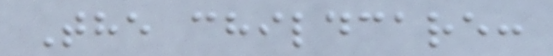The childcare:
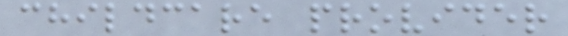childcare provider
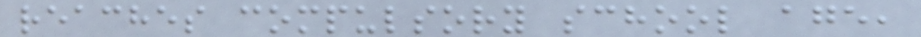reaches compulsory school age,
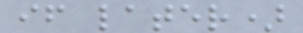if later)
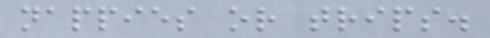nappies or trips.
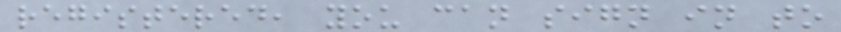registered, you can sign in to
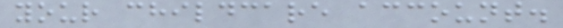your childcare account.
